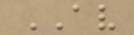AV
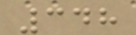348
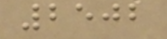2502
